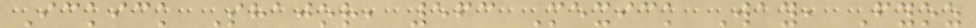Ickick Shajor, 563 Mexick Way, Fyoz
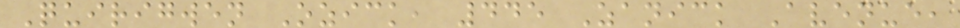Quirigwen Ozick, 445 Zanick Avenue,
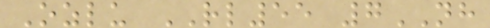Ozlu RL55 7NH
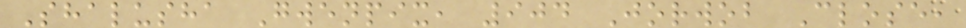Shalusha Gwenpix, 904 Jorwob Close,
